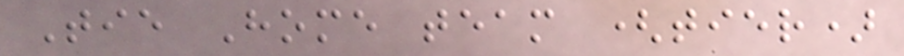Tie Home team (tier)
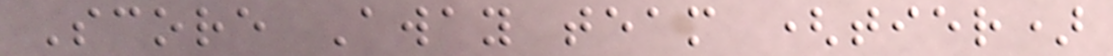Score Away team (tier)
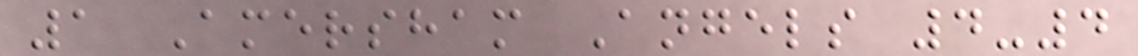1 Amersham Angels 4-4
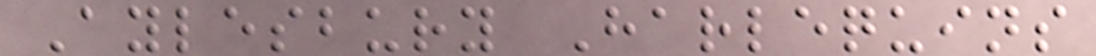Aylesbury Harlequins
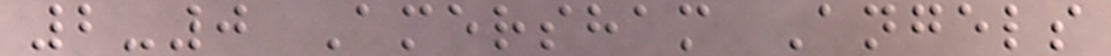2-0 Amersham Angels
